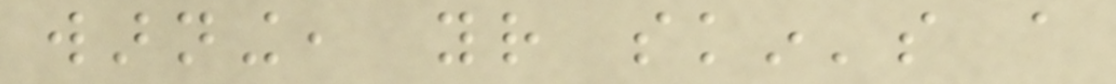warning, your skin's a
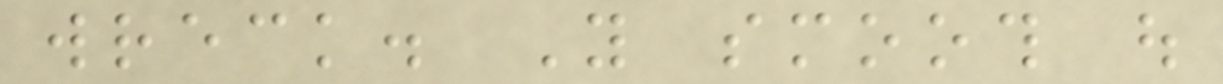wreck. You smooth out
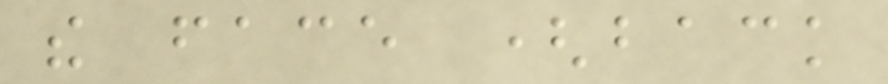the face (back
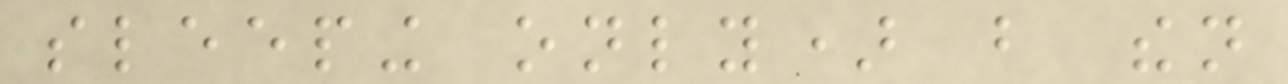sleeping only) but then
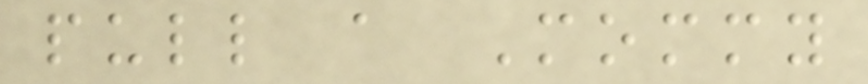pull a Mommy
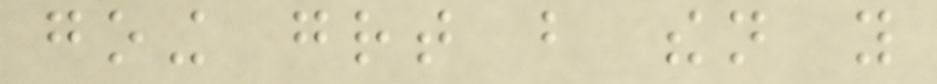going great but then you
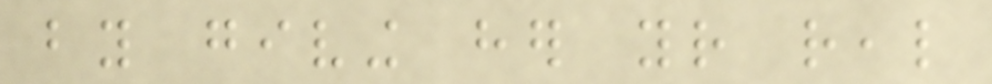by giving her your real
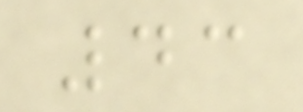43
